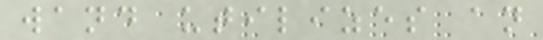wand utilizes an
